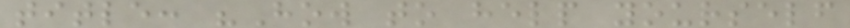title: "How to help yourself
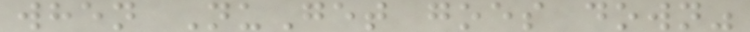when NuGet goes down"
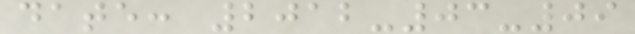date: 2012-03-09
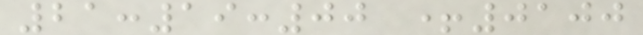21:19:00 +0100
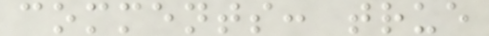comments: true
